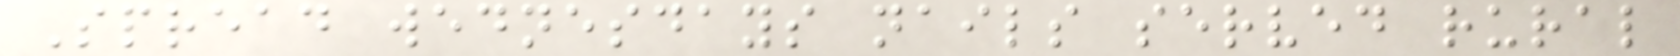Spread wednesdays nails served rural
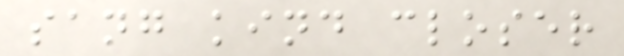sang kind closer
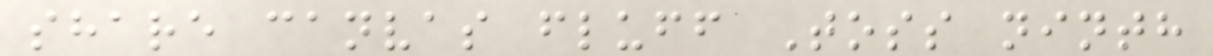share canvas fluff Toss ninth
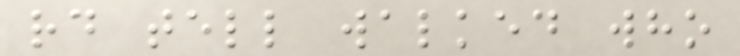rd tell walked who
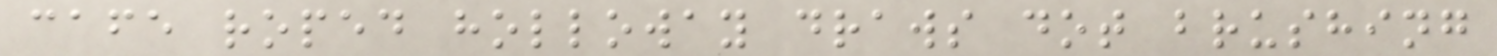cafe roped holloway draws dot brushing
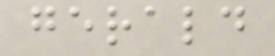gerald
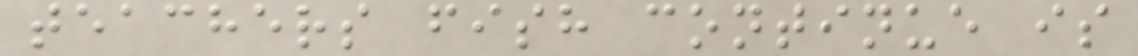teachers fish continue is
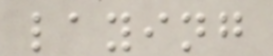laying
